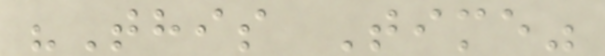"This Time"
